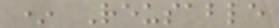* Reusable
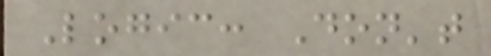Logic: Don't
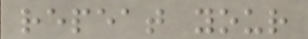repeat your
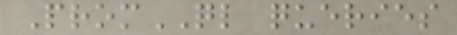PromQL queries
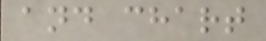and chart
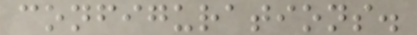configurations.
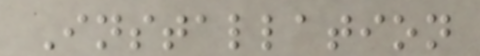Installation
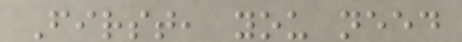First, you need
